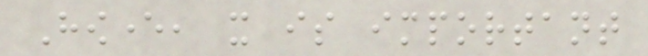However, it is important
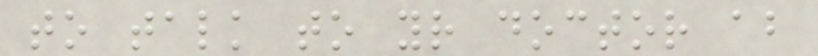to talk to your doctor about
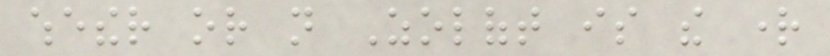whether or not Zoloft is the right
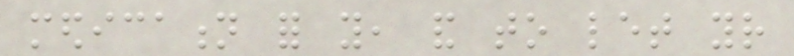medication for you, and to let your
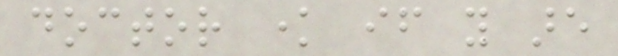doctor know if you are
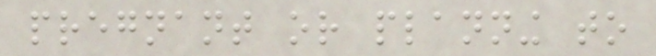pregnant or planning to
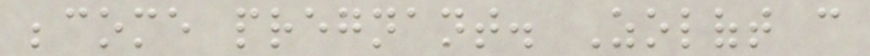become pregnant. Zoloft can
